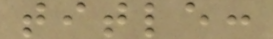title:
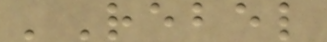'Rebel
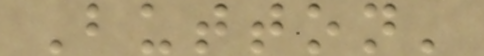Button'
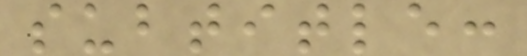subtitle:
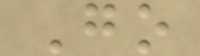Go
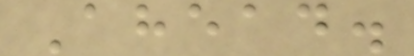Ahead.
